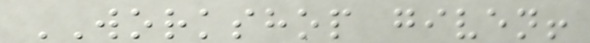WORKSHOP given!
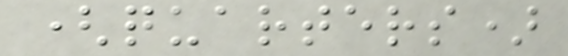(quarters)
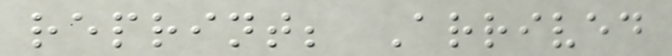reprint; Arrived
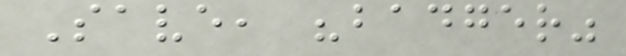Save, "badger"
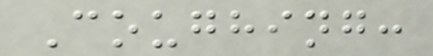Coughing:
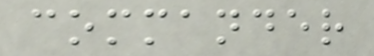commander
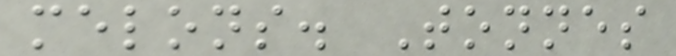melons. Tonnes
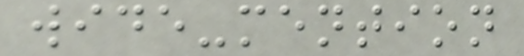wide-mention
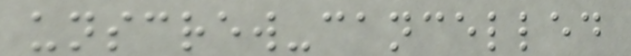unscrew-cancelled
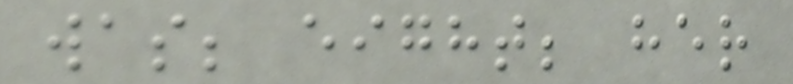was; eight; her
